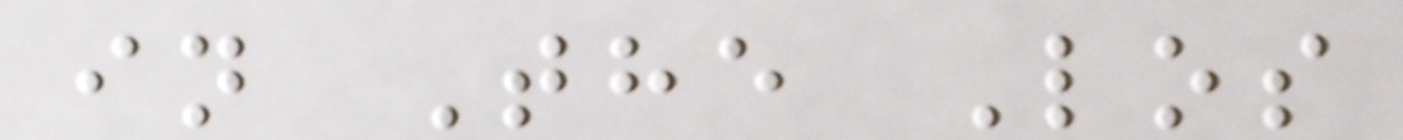in The Los
